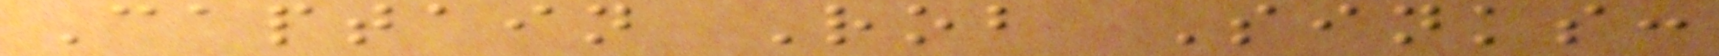Captain Rob Sinks:
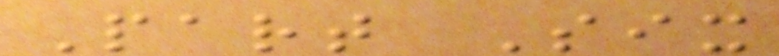Part Six
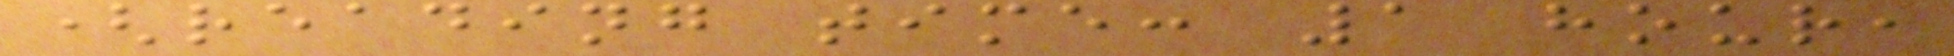(reading time: 1 hour,
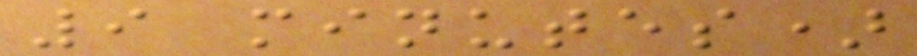9 minutes)
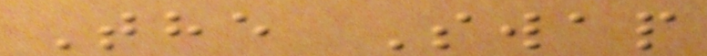The Swap
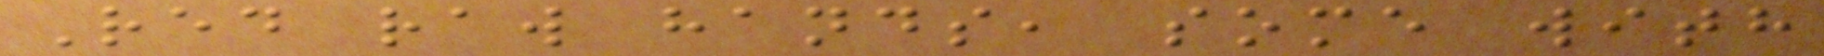Red raw hands, some with
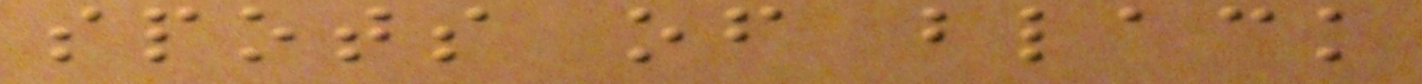spots of black
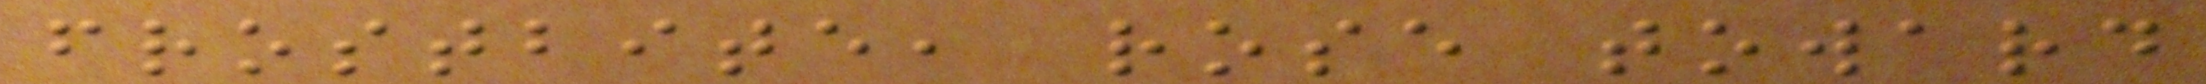frostbite, rose toward
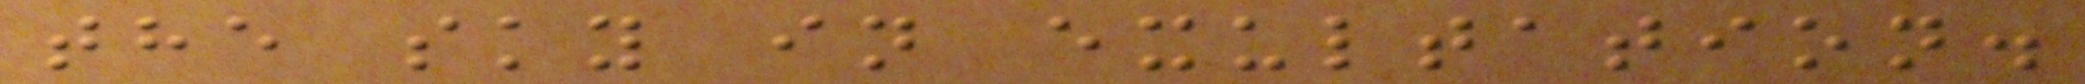the sky in exultation.
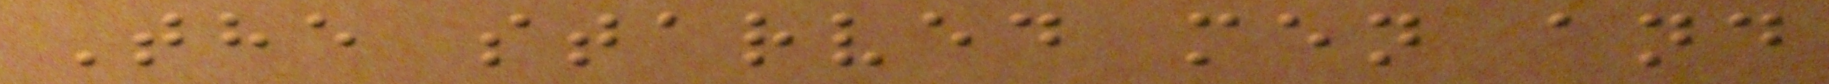The starved men and
